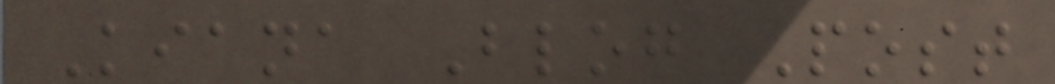Kiana Blog Post
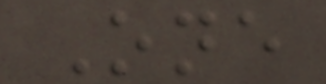One
